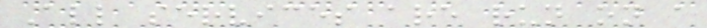All services are run on a
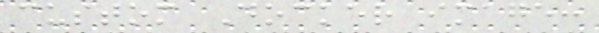custom Docker image:
